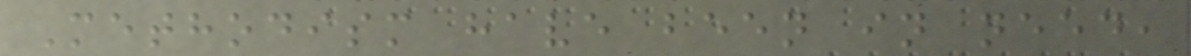Methodism have been in need,
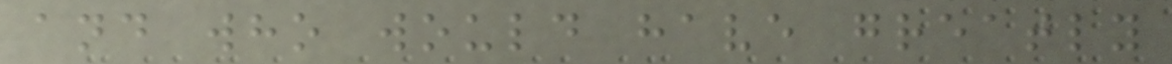and who would have greatly
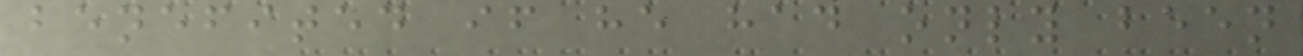benefited if he had only been
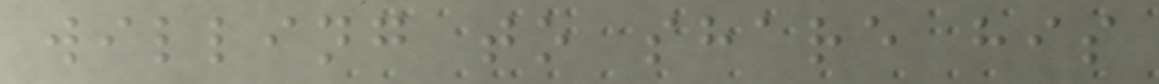willing to share his
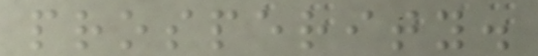prosperity.
